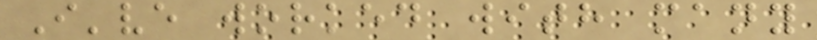I've worked with many
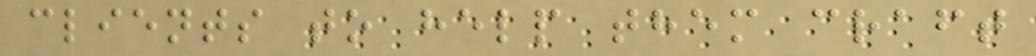clients to help them craft
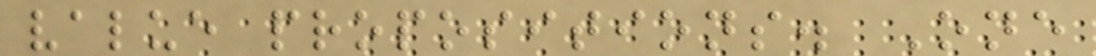value propositions. One
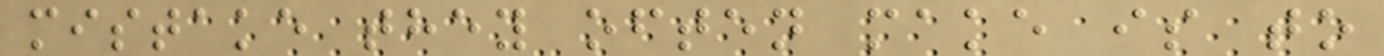mistake they often make is to
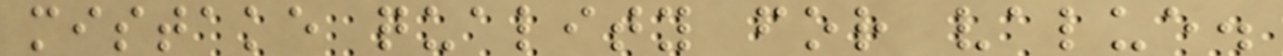mistake quality for value.
